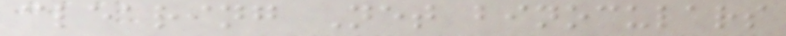clearing Net binoculars
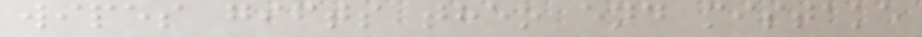wipes gifts theo end mistake
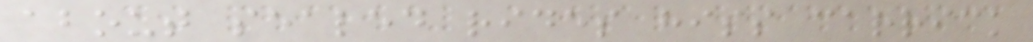about sealed rides hiss carrick
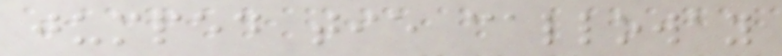jumped tie calloway
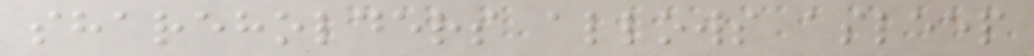shareholders allows asleep
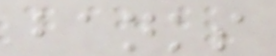banks
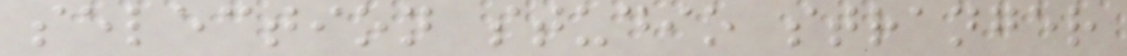selection studio stranger
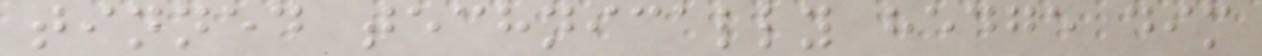tinned technically hedge dim
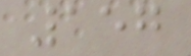157
